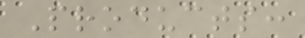Products:
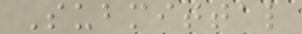Submittal
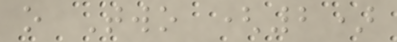o Two (2)
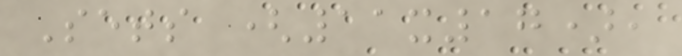Sets (11x17),
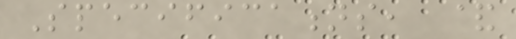Specifications, &
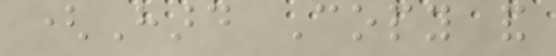(Hard Copy and
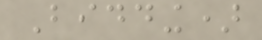Bidding)
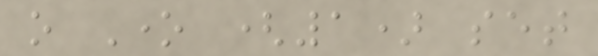o One (1) set
